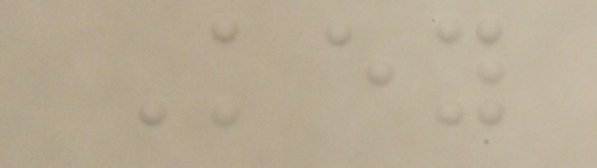Key
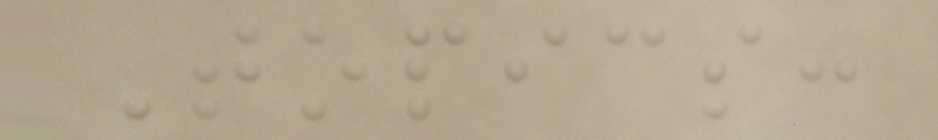Topics:
